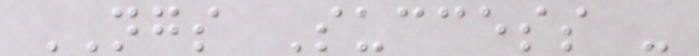NGS Success -
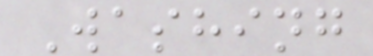Washing
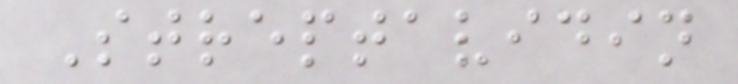Streptavidin
